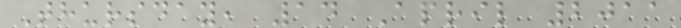Thursday, 14 April 2011
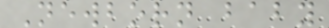Newborn baby
